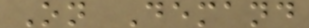On Demand
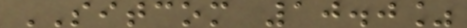SITCOM 10.0%
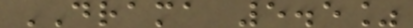DRAMA 5.5%
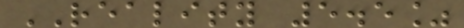REALITY 5.5%
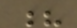?
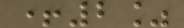+2%
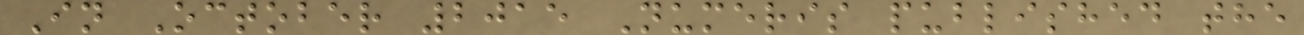In October 2015 Numeris published the
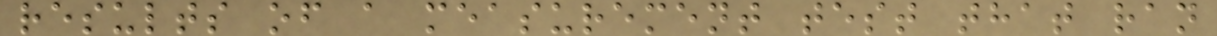results of a measurement test that ran
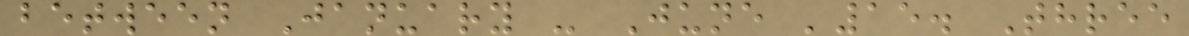between January - June '15. Three
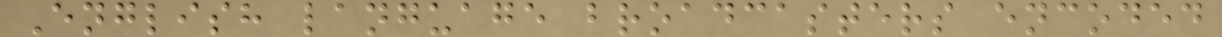English language broadcasters encoded
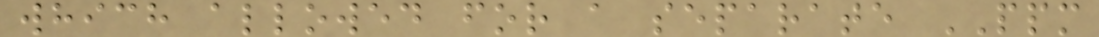which allowed for a separate PPM
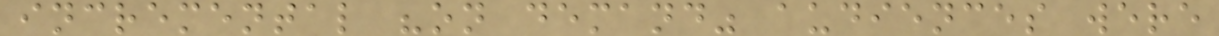incremental "on demand" audiences were
